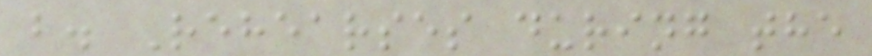b. Rehearses during the
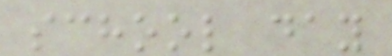school day
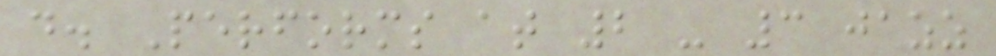d. Performs at 2 - 3 jazz
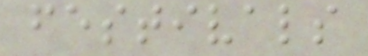festivals
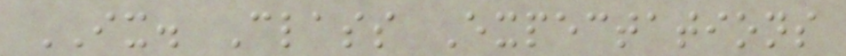IX. Class Expectations
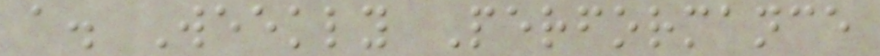a. Weekly Performance
